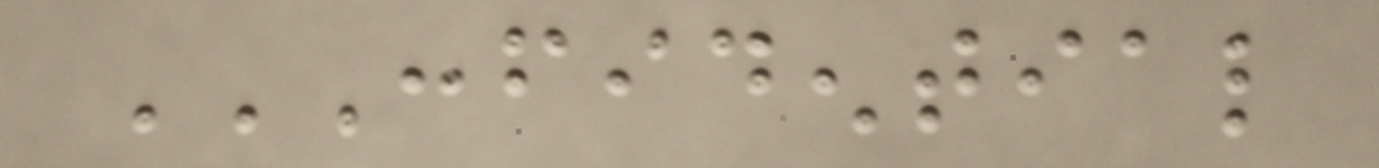CONFIDENTIAL
